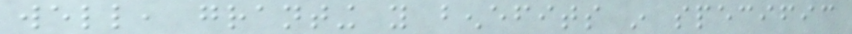well, granting you benefits in specific
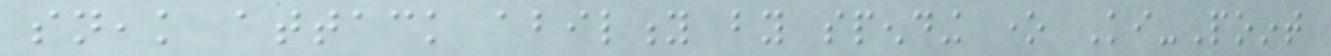sneak attack ability by spending one Ki-Point
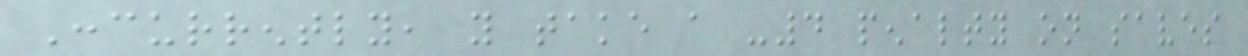Concurrently, you take a -4 penalty on saves
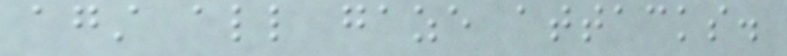against all gaze attacks.
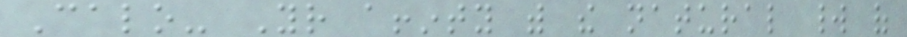Calo- Your affinty with the natural world of
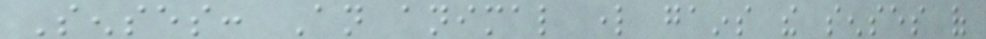Senses: An animal lord gains the senses of
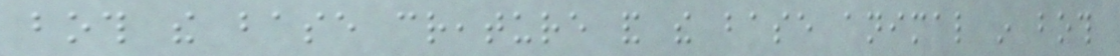both the base creature and the base animal in both
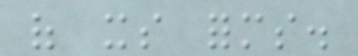of its forms.
